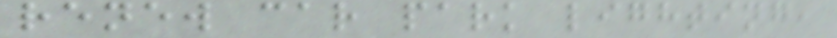renew car park lighting,
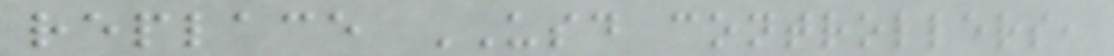replace USD controllers,
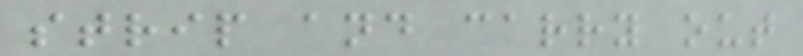strip and carry out
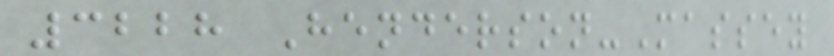3228 Henderson-Massey
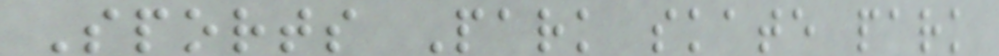Sports Park skate park
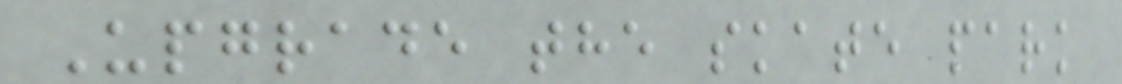Upgrade the skate park
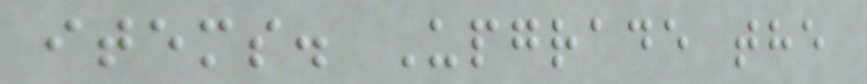items. Upgrade the
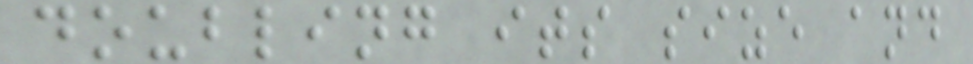doubling its size and
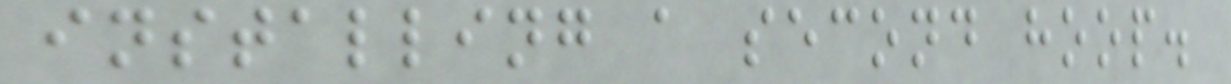installing a second hoop.
